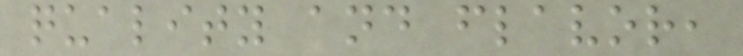quality and flavor,
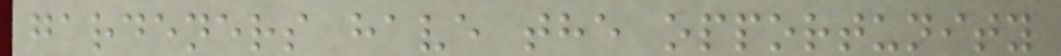gardeners have the opportunity
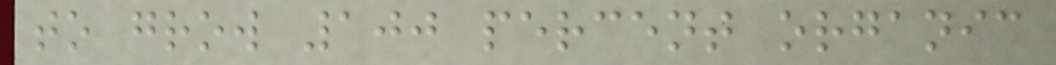to grow 100 percent organic
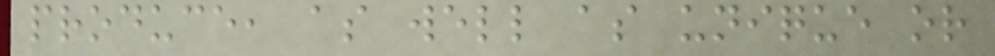produce, as well as unique or
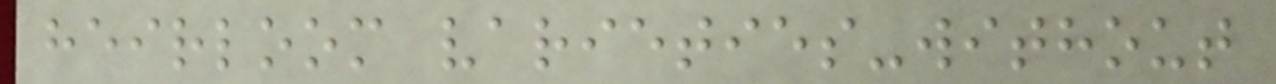heirloom varieties-without
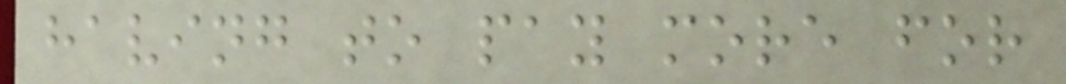having to pay more for
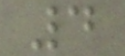4
